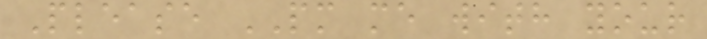Please PM me with your
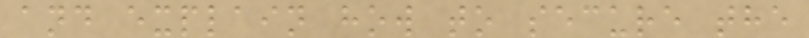and explain how to secure the
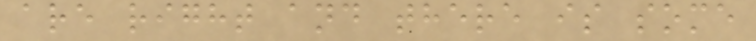are right and there is some
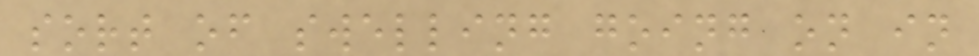sort of swelling going on in
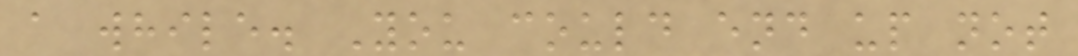a while. You could end up not
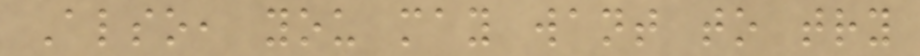Also, you may want to try
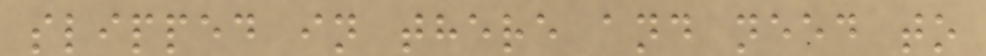slipped in there and need to
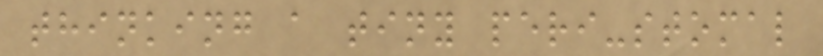thinking a tiny peri-stomal
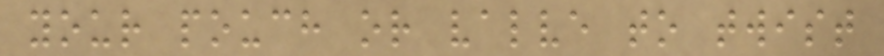your pouch or valve to twist
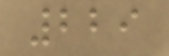229
